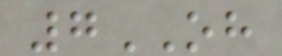7OH
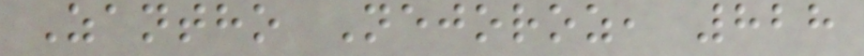Zantho Nejoroz, 828
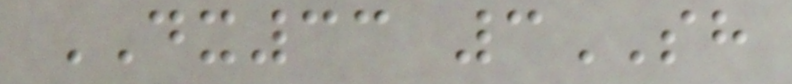DX33 3SH
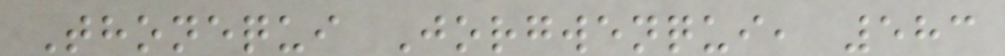Thonequi Jorgwenqui, 583
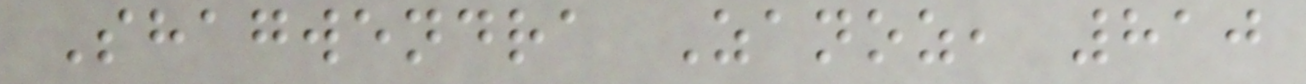Shagwendra Zanoz, 810
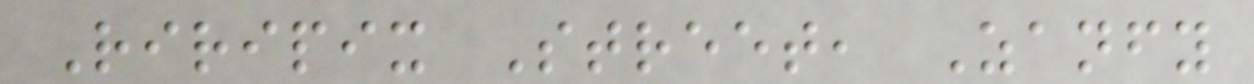Riripix Street, Zanfy
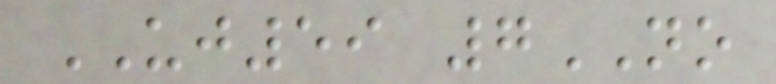UJ59 7NO
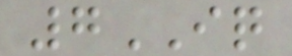7IQ
